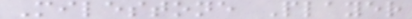Milestone Player
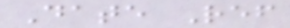Date Ref
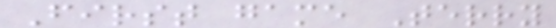First game Terry
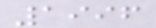1996
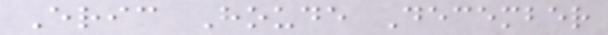Eric Houde December
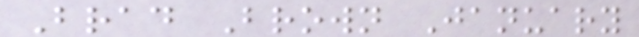Brad Brown January
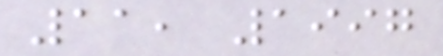11, 1997
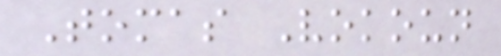Tomas Vokoun
